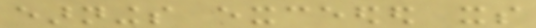earnings exceeded its
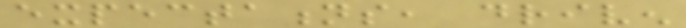expectations, driven
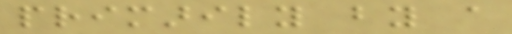primarily by a
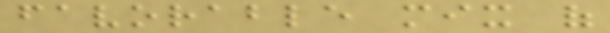favorable mix of
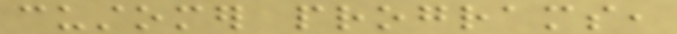customer programs,
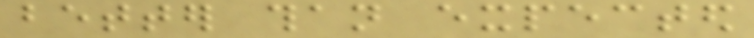better than expected
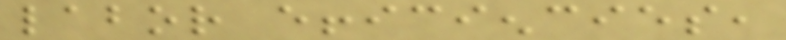labor efficiencies,
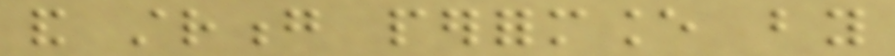and strong performance by
